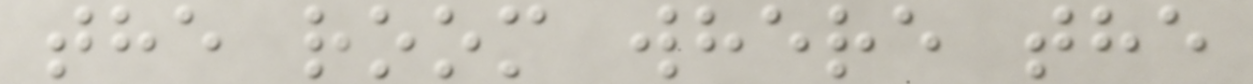the room where the
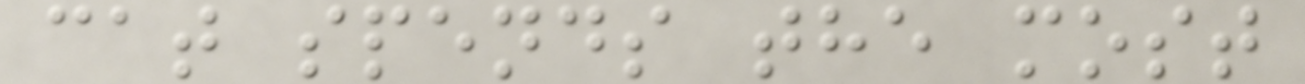cat spends the most
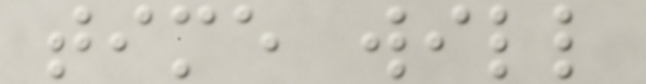time will
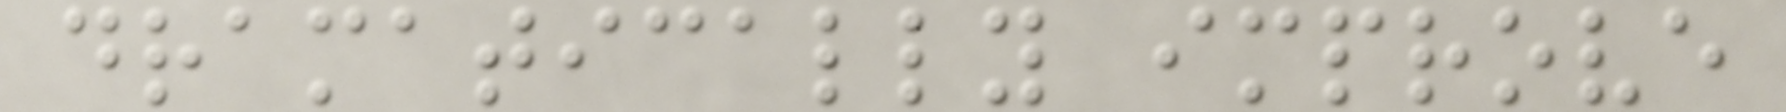dramatically improve
